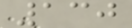130
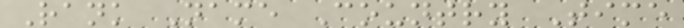Rank Name Country Time
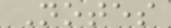Notes
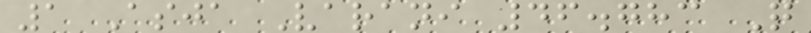1 Asja Varani 46.783 Q
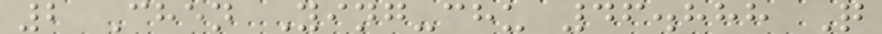2 Chen Ying-chu 46.888 Q
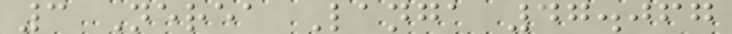3 Nerea Langa 47.067
